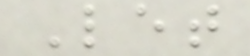Let
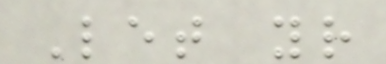Let your
